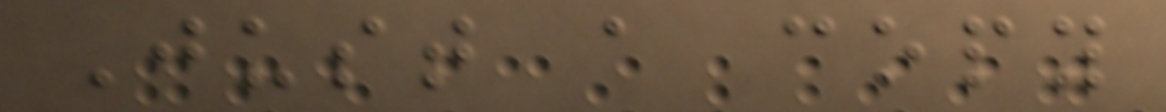Just a copy
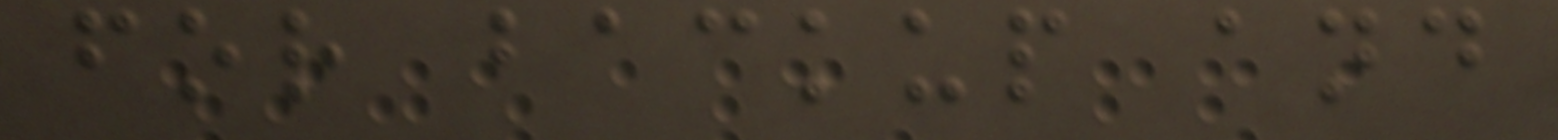for backup and
